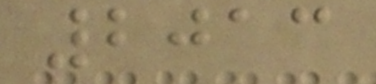2013
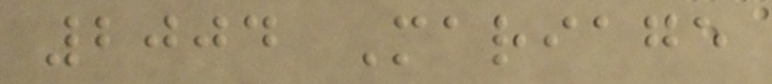2004 Mariage
